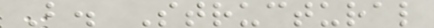B. Structural
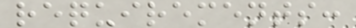requirements:
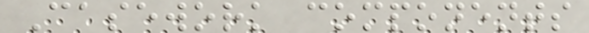Casework components
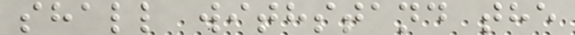shall withstand the
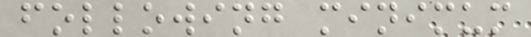following minimum
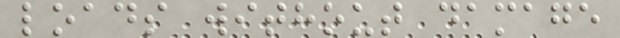loads without damage
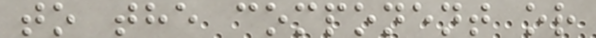to the component or
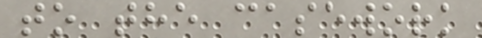to the casework
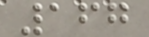167
